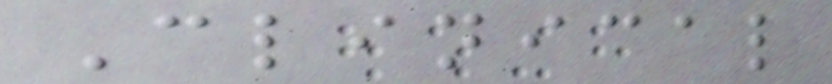Clinical
